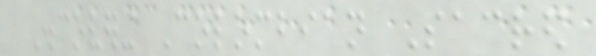Discovering Colombian Sacred
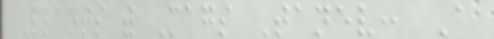Plants with Mags Tanev: A
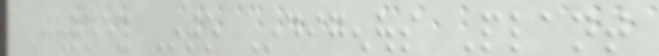Journey Into Indigenous Plant
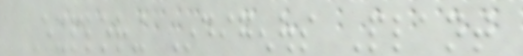Exploring Indigenous Plant
